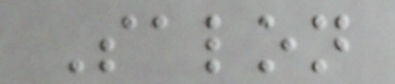Salon
